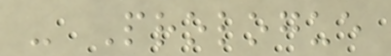- Prologue
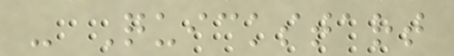- Quickstart
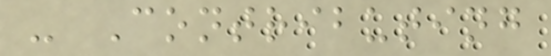- Contributing
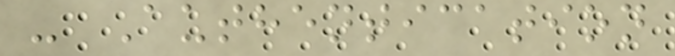- Authentication
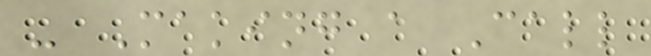- Making a Call
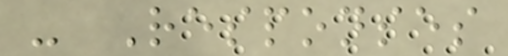- Responses
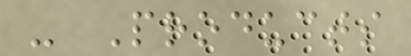- Products
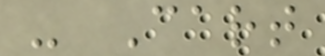- Cart
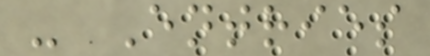- Entries
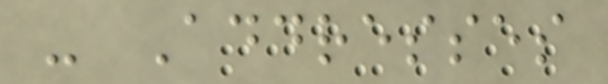- Addresses
